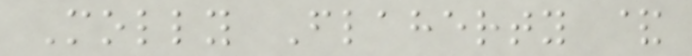Molly Flaherty &
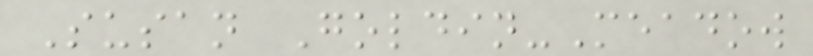Susan Goldin-Meadow
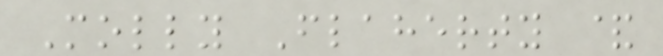Molly Flaherty &
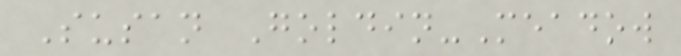Susan Goldin-Meadow
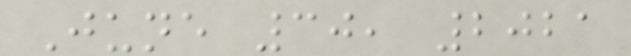June 30, 2021
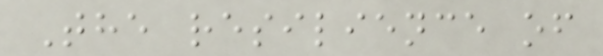The resilience of
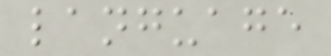language
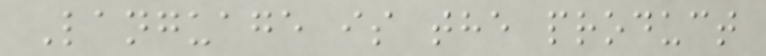Language is the product
